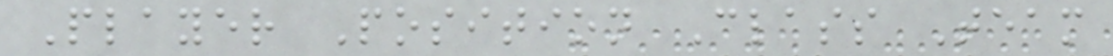Player Position Class Team
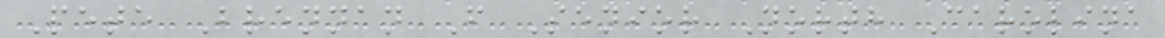Pete Brennan F Senior North Carolina
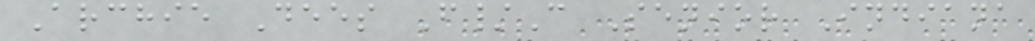Archie Dees F/C Senior Indiana
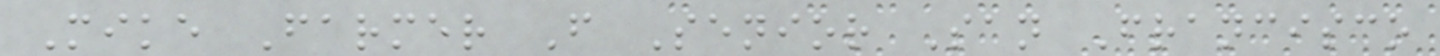Mike Farmer F Senior San Francisco
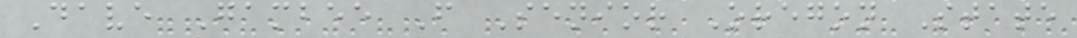Dave Gambee F Senior Oregon State
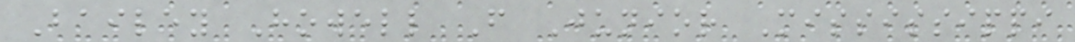Bailey Howell F Junior Mississippi
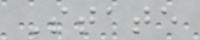State
